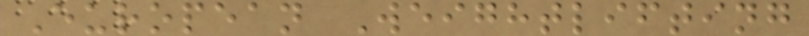European Weightlifting
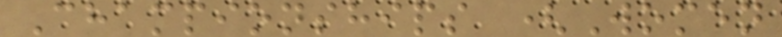Championships (Women
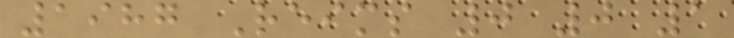1987 Reims 0 0 1
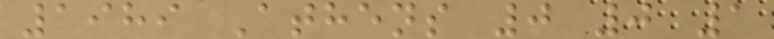1989 Athens 0 0 1
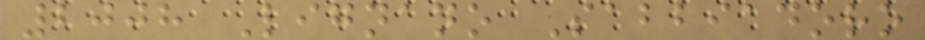2008 Lignano Sabbiadoro
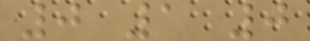0 1 0
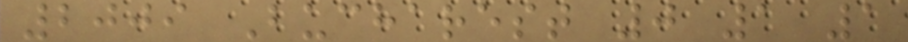2009 Bucharest 0 1 1
